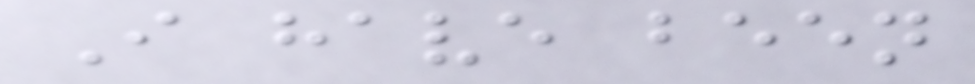I have been
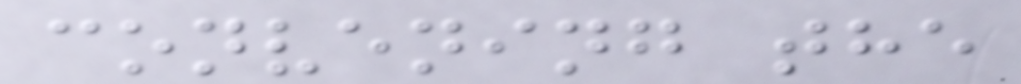convening the
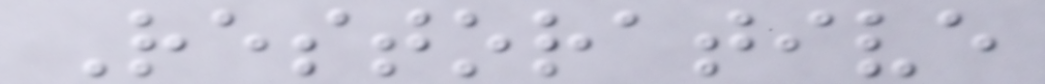Restorative
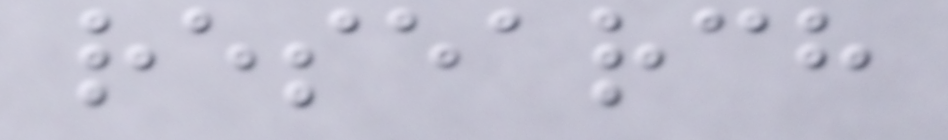research
